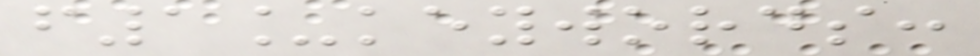f1_keywords:
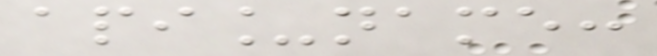api_name:
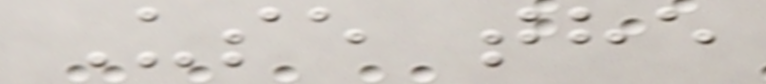Use the
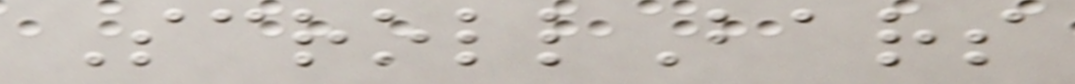ScrollBars
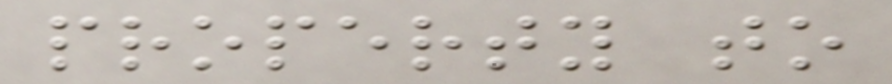property to
